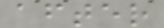after
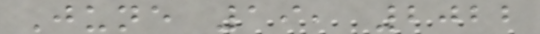June 19, 2022
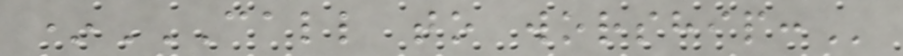*CALL TO WORSHIP:
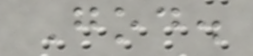God.
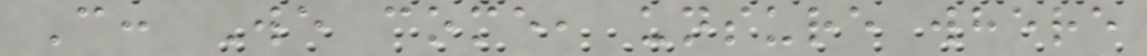C: We come, unsure where
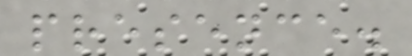presence.
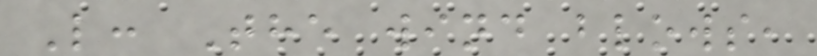L: The wind blows,
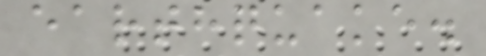earthquake.
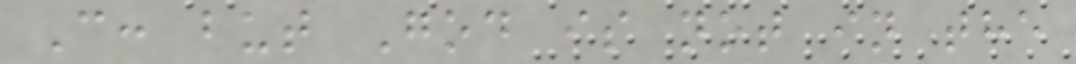C: but God is not in the
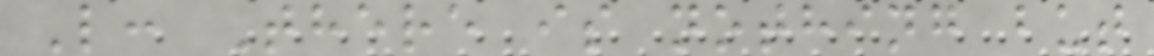L: There is nothing but
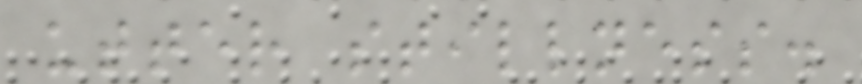utter stillness.
